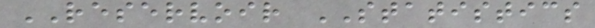RESERVOIR STATISTICS
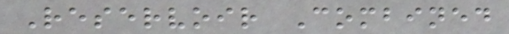Reservoir Combined
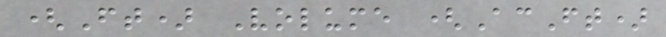(Ft) Volume (AcFt)
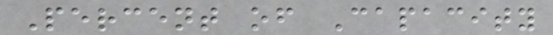Percent of Capacity
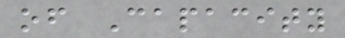of Capacity
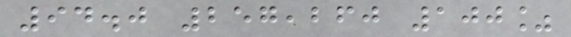94.0 257,260 100%
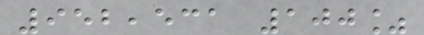952,531 100%
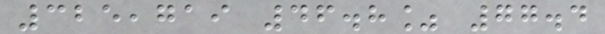325,719 46.8% 77.4
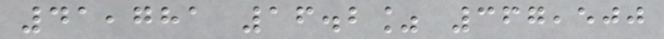41,781 16.2% 367,500
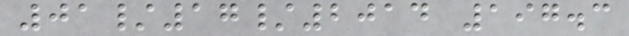01/17/2014 197.3
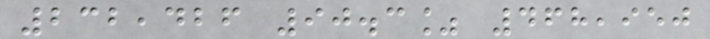232,426 90.3% 468,950
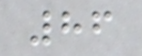86
